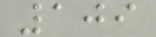109
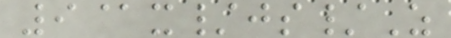9@x/js/Z
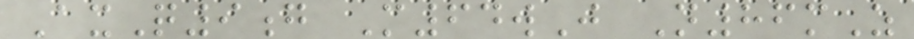AxQ9g M64wJ N86mZ
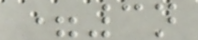=3n
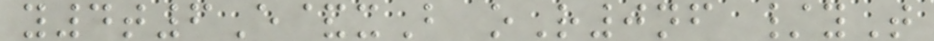y4t6E&xB oR0nf /yT
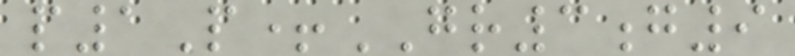p1P+GR3g9
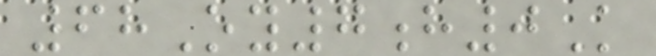68Oy7h0K
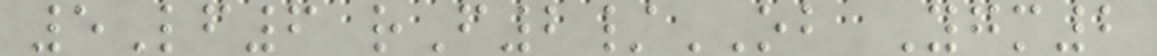5Lf6 rF2/OB Ygm2
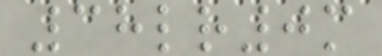38lr0m
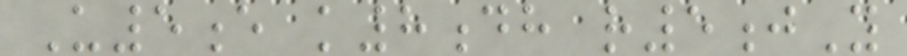U5e k8dh r5jY
